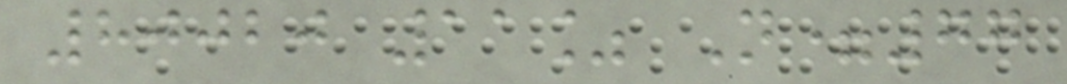80020 11% N=77
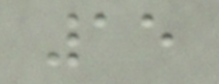15
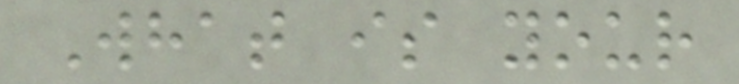What is your
